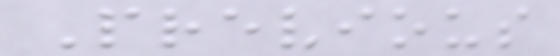Previous
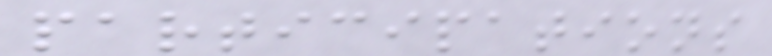participations
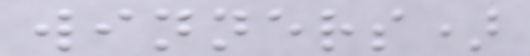winners)
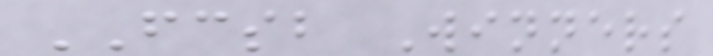FCSB Winners
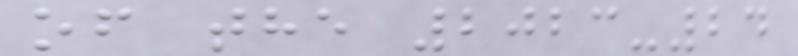of the 2023-24
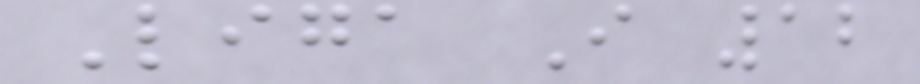Liga I 12
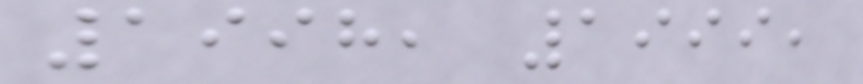1998, 1999,
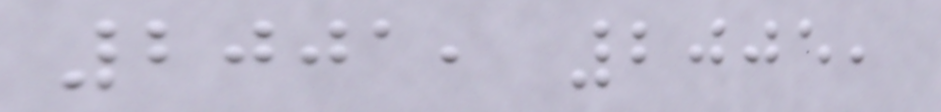2001, 2005,
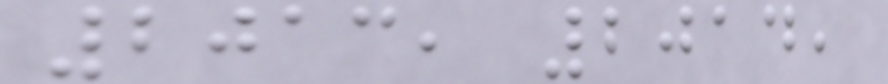2013, 2014,
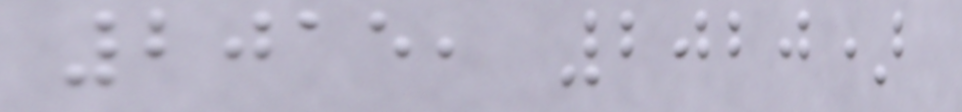2015, 2020)
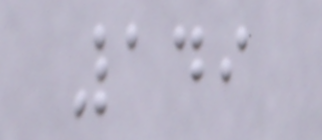149
